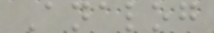Analog
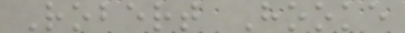Robert Hooke
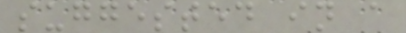suggested in a
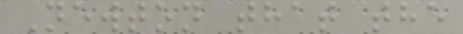Newton that the
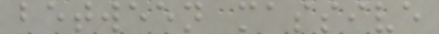between massive
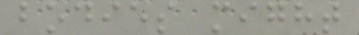bodies might
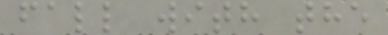fall with the
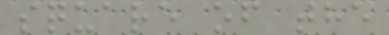square of the
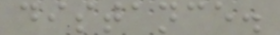distance.
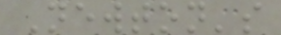Newton's
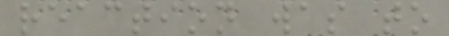reaction was to
